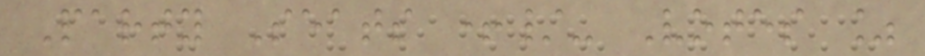Party Seats +/- Votes %
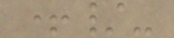+/-
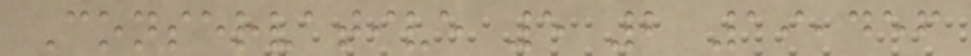Conservative 5 2 19,456
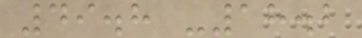49.8 -18.2
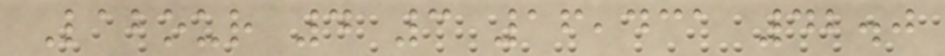Labour 4 3 16,431 42.0
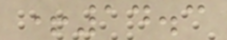+14.3
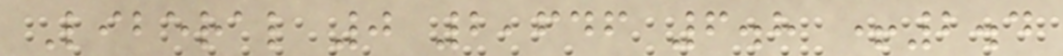Liberal 0 2,646 6.8 +2.4
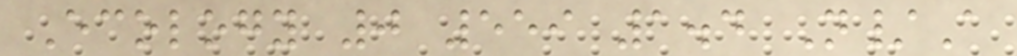Ecology 0 559 1.4 N/A
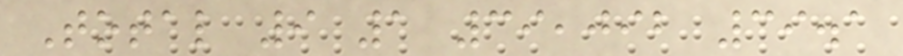Total 9 1 39,092 39.1
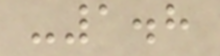-1.8
